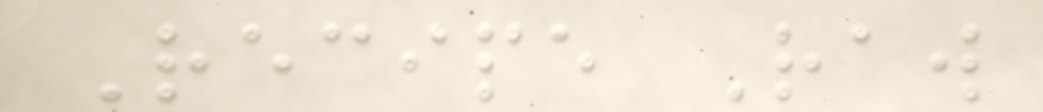Recipe Raw
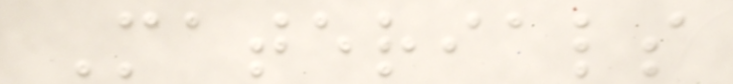Materials
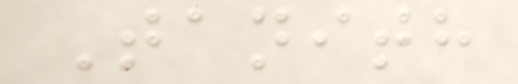Tanith
